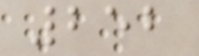252
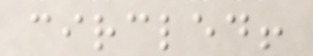circled!
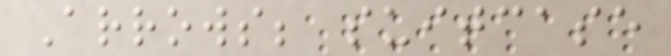Arrows; suitcase
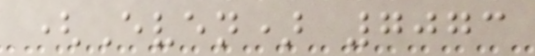(Even) 7073
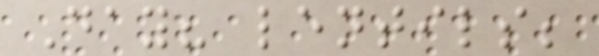Day? lentils;
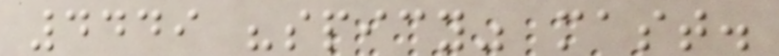4449 "spicy" mast.
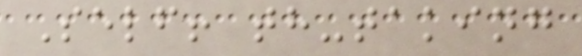Self! th-taking
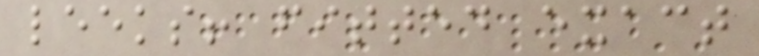leeks! fitted exact
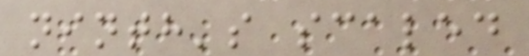ninth's scaled
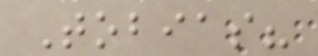Tobias?
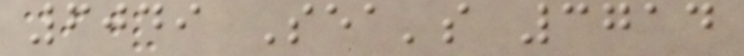6049 Sea's 3714
